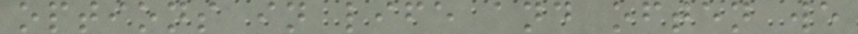options in life and often we
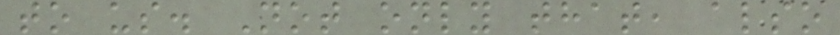to us. Not only that, also
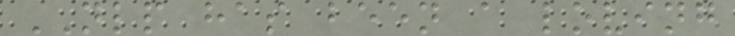NLP has been a loving
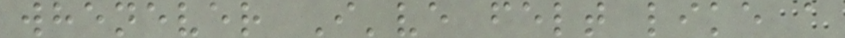whenever I've felt like a
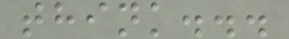think...
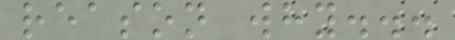reason why...
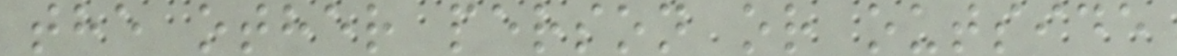the other person or outside
